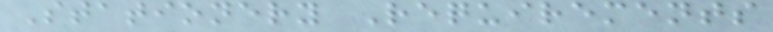Stationery Requirements
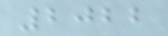2022
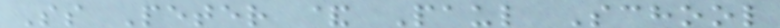Ss Peter & Paul School
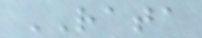RATA
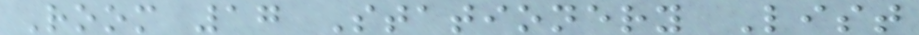Room 17 Stationery List
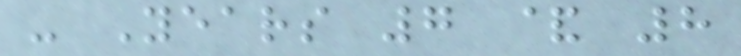- Years 7 & 8
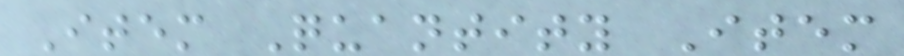Item Quantity Item
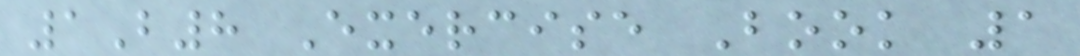1B8 Exercise Book 1
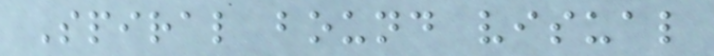Spiral bound visual
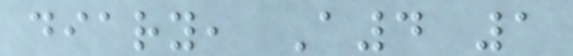diary, A4 1
